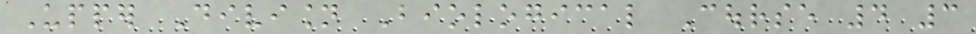Upper Division Biological Course 4 3
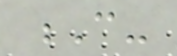C-
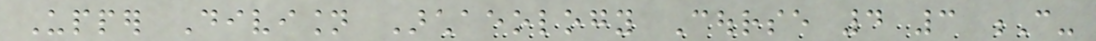Upper Division Archaeology Course 4 3 C-
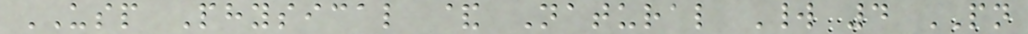USP Physical & Natural World 4 PN
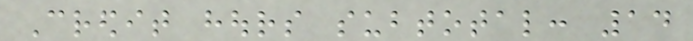Credit hours subtotal: 14
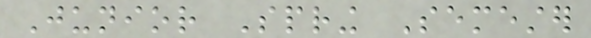Junior Spring Semester
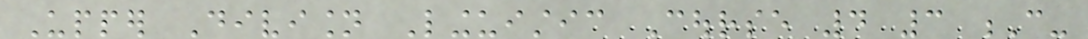Upper Division Linguistic Course 4 3 C-
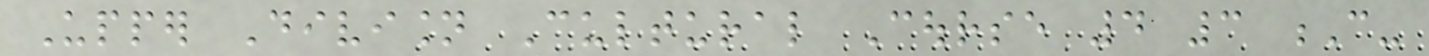Upper Division Cultural Course 4 3 C-
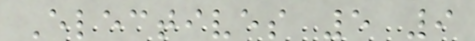Electives 5 9
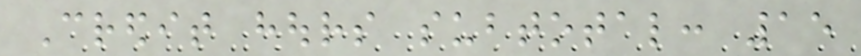Credit hours subtotal: 15
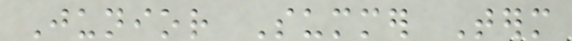Junior Summer Term
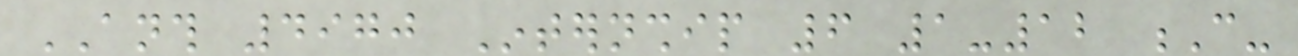ANTH 4970 Internship 6 1-12 C-
